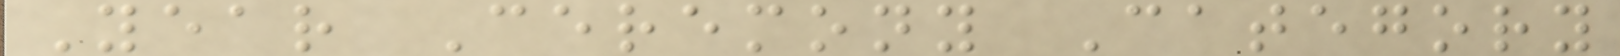Year Ceremony Category
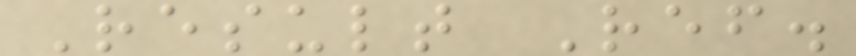Result Ref.
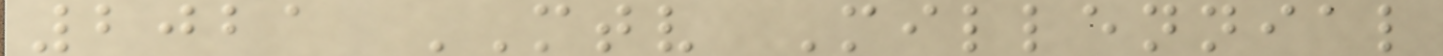2021 MTV Millennial
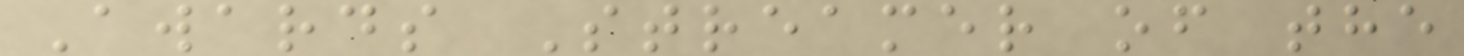Awards Streamer of the
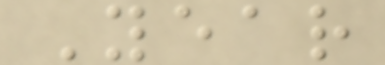Year
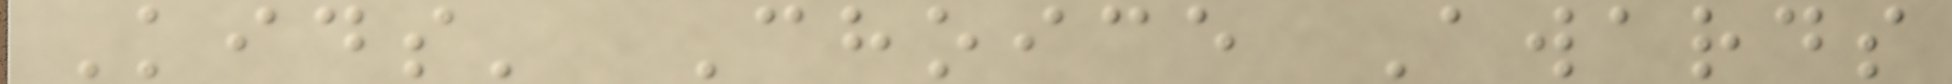Kids' Choice Awards
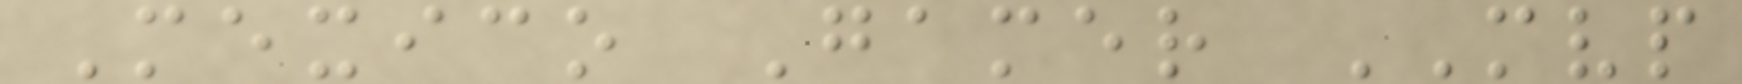Mexico Gamer MVP
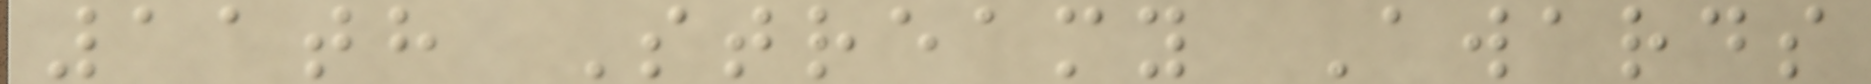11th Streamy Awards
